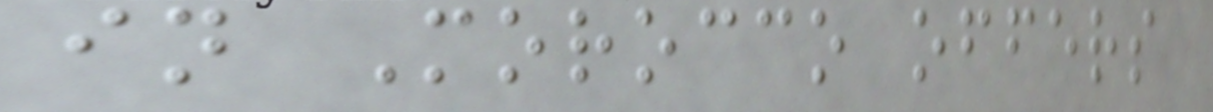in Morocco offers
